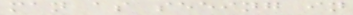man as seeing in
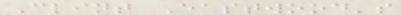Clint Eastwood's
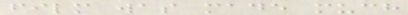film was made much
